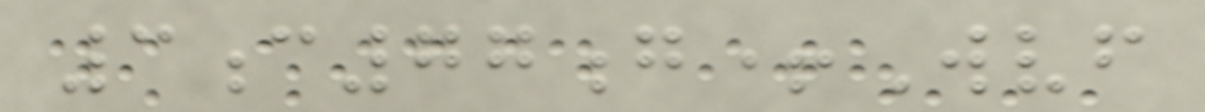3c77g+Wvf
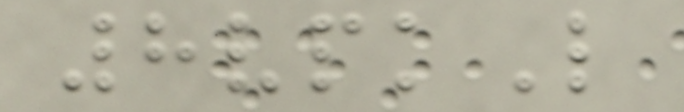8vpkL
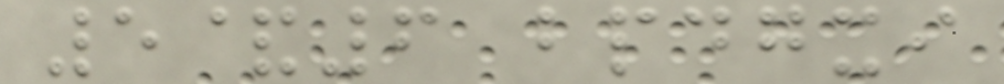5&6 bpdgxi
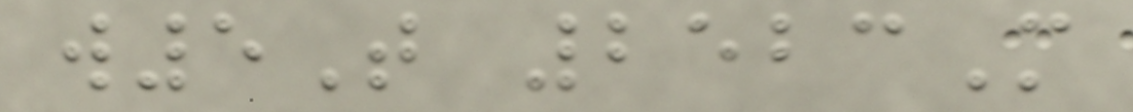w5T 2523M
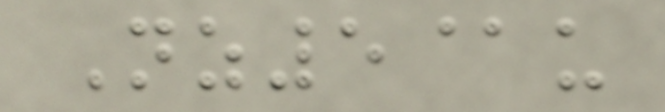Nz5@u
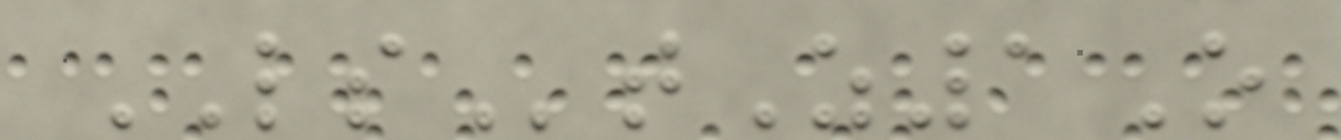LStZ1O
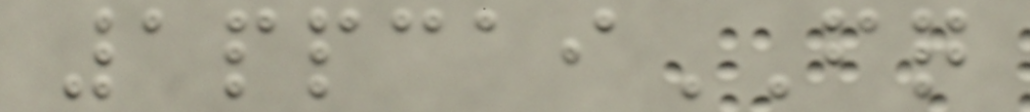1ppcaiFQ
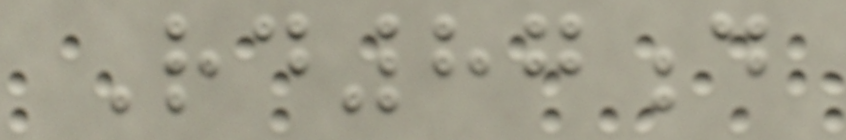Rd87d
